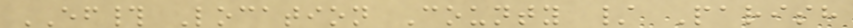EF# Location County / Parish
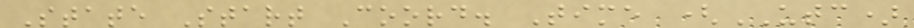State Start Coord. Time (UTC)
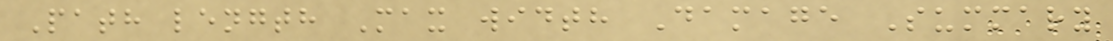Path length Max width Damage Summary
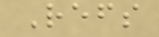Refs
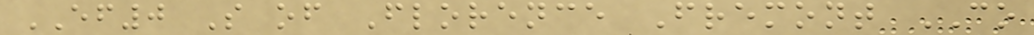EF0 S of Florence Fremont CO
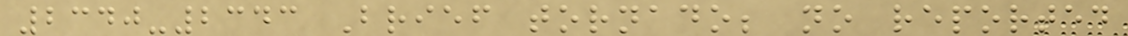2340-2343 Brief tornado; no reported
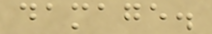damage.
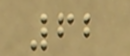62
